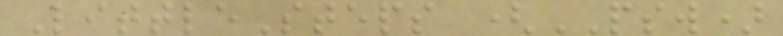LittleSteps (PSW)
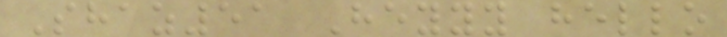Shaz51 Heyyy hello
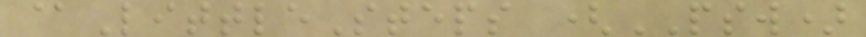@LittleSteps (PSW)
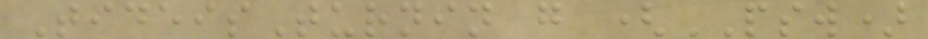TideisTurnin g (PSW)
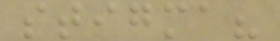stigma?
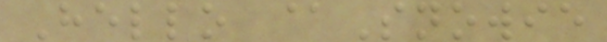Hello @Snowie
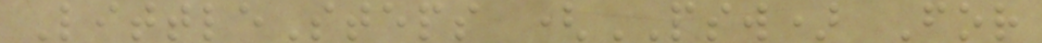LittleSteps (PSW) For
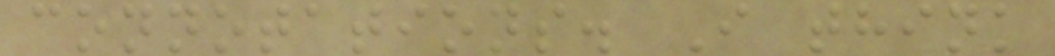connotations. I think
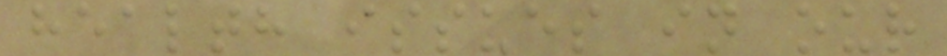health issues in our
